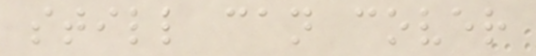still can cover
